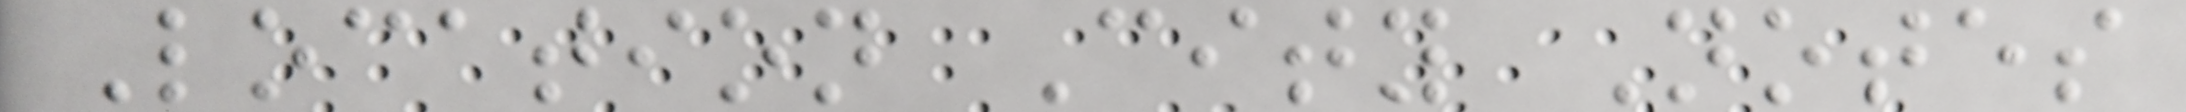Location City Notes
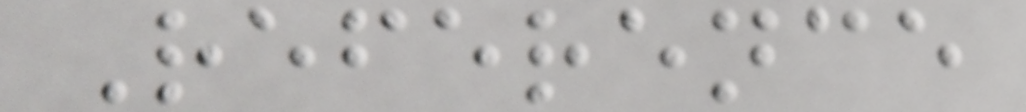Reference
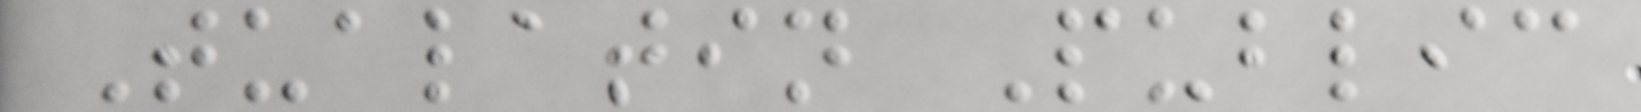Tualatin Public
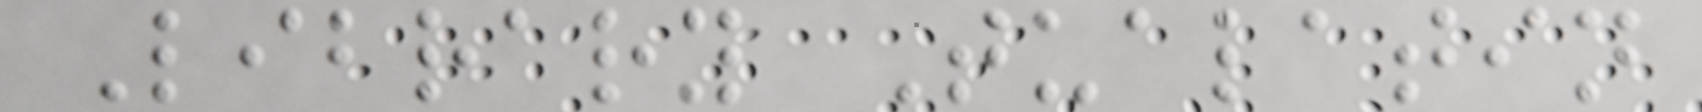Library Tualatin
